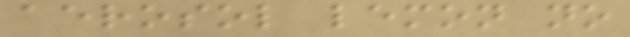aerosol lemon no
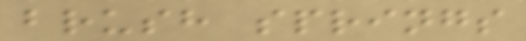brush springs
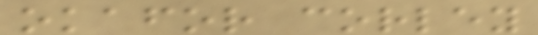okafor corley
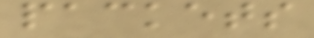packets
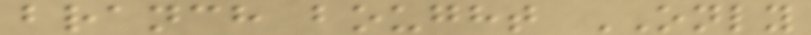branch bought ONLY
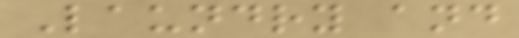Laundry and
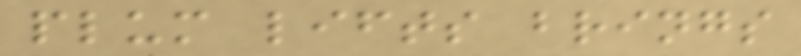plum lifts brings
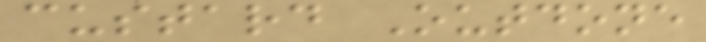custard Outdone
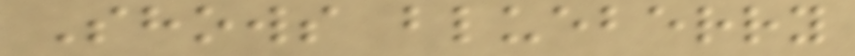Shows blueberry
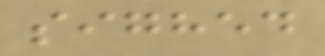sighed
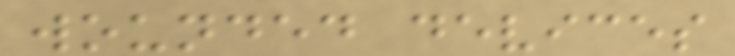wounded devices
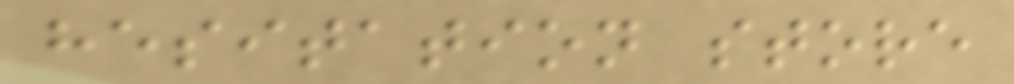hesitation store
